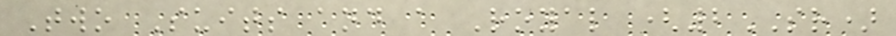Two Suits and a Royal (2SR)
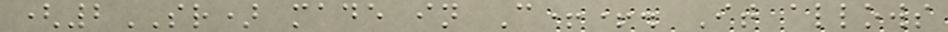(2SR) made in C++. It allows
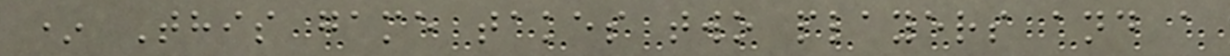* This game takes two players and a
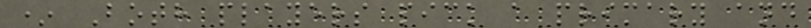* Both players pick a primary and
